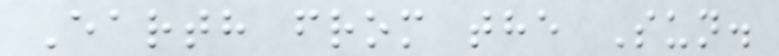Earth from the Sun.
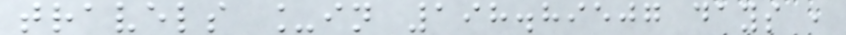travels _in 198.89507 days ,
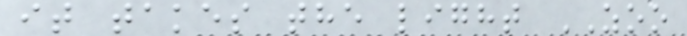it takes the light ZOO
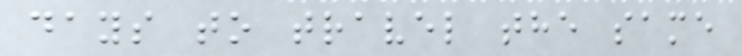days to travel the same
